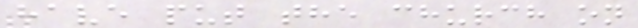have put the church on
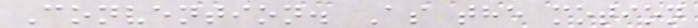Convention. As the motion
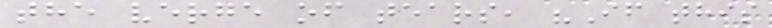the verge of tears, "If this
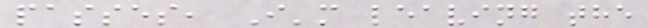passes, I'm leaving the
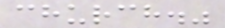church."
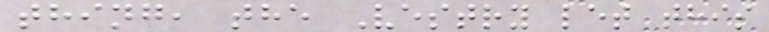thing, the Vestry let this
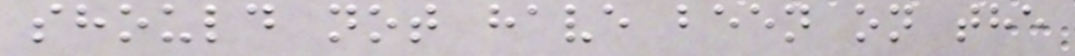should not have been on the
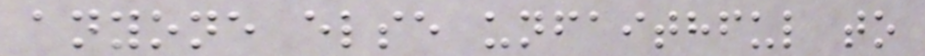anyone else unfaithful to
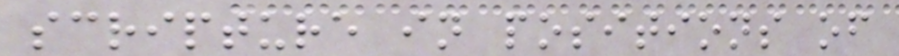scripture in positions of
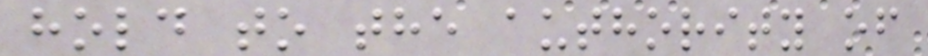hold to the authority of
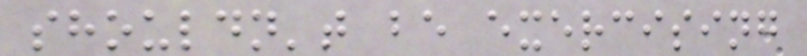shouldn't be exercising
